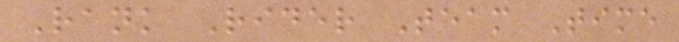Rank Rider Team Time
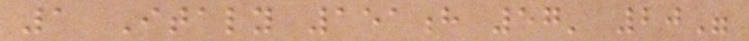1 Italy 151h 57' 20"
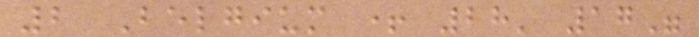2 Belgium + 28' 17"
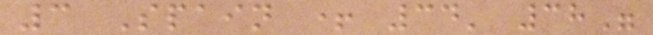3 Spain + 34' 38"
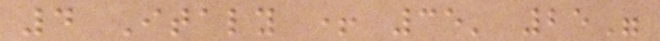4 Italy + 35' 25"
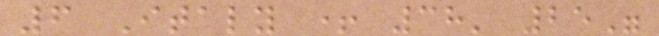6 Italy + 38' 25"
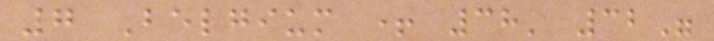7 Belgium + 38' 32"
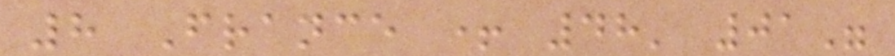8 France + 48' 01"
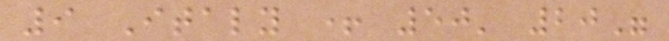9 Italy + 50' 20"
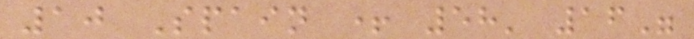10 Spain + 58' 16"
